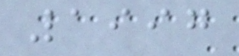1997
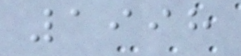1998
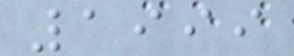1999
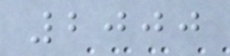2000
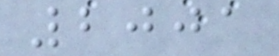2001
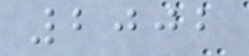2002
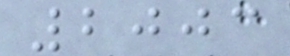2003
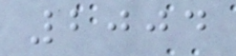2004
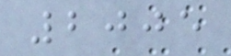2005
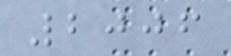2006
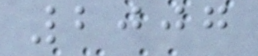2007
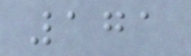171
